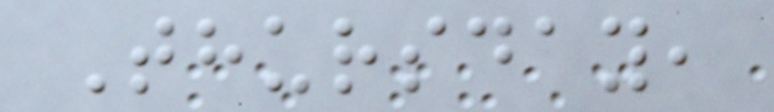Thursday,
